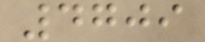4709
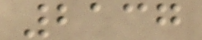2137
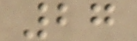27
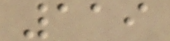119
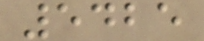5425
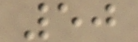50
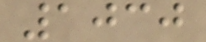1030
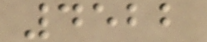4522
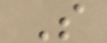S
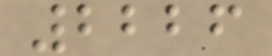2226
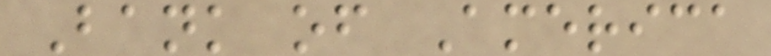Bank of America
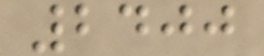2400
